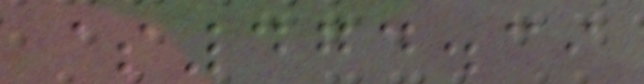$474.39
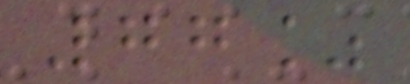77%
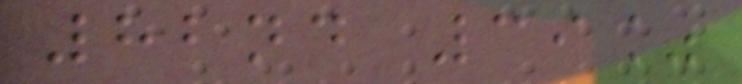82nd 39%
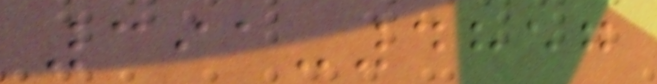391-4857
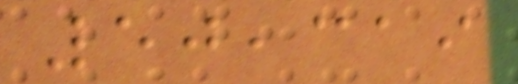50,319
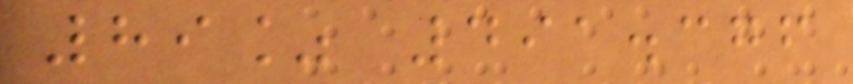89% 491.376
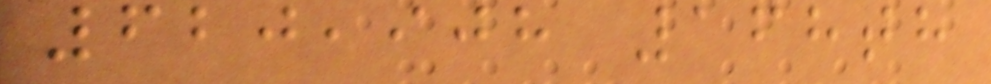620,908 168th
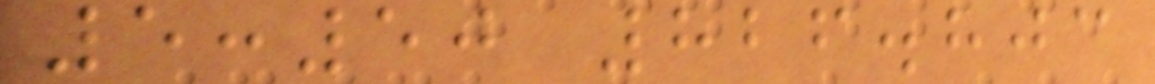5:50 826.803
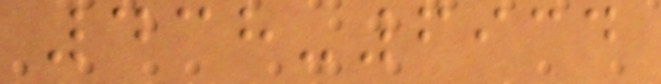438-6934
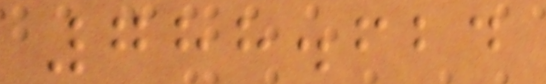788.624
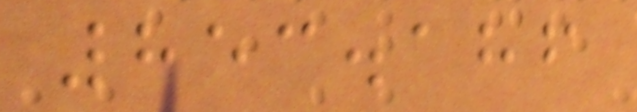853.186
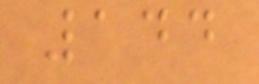144
